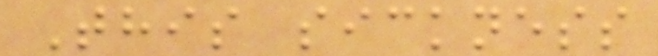This sickness
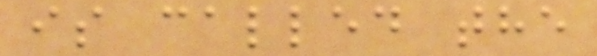is called the
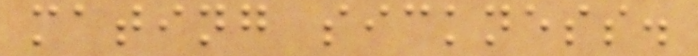mating sickness.
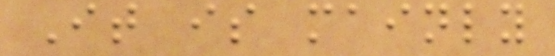It is mainly
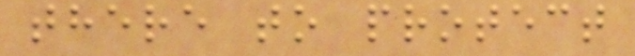there to protect
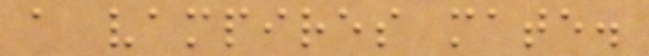a vampires mate.
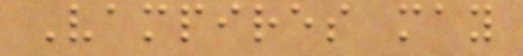Vampires may
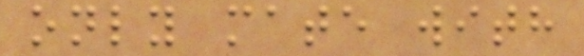only mate with
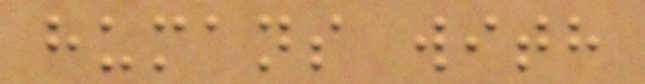humans with
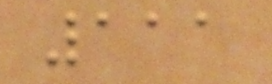111
